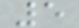5
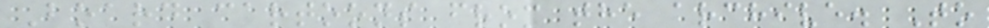Board cartoons from the archive. To
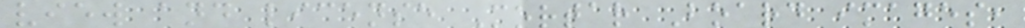view and license Mortar Board images,
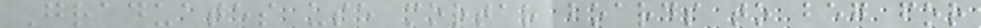Graduates use mortar boards to beg for
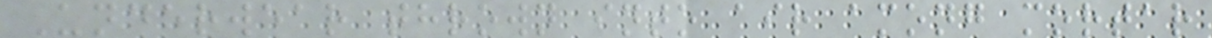Underwear thrown into air among mortar
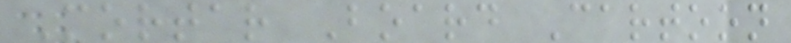Mortar Board Cartoon
